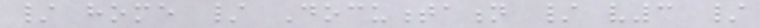/ home / Documentation / v3 /
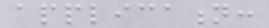application:
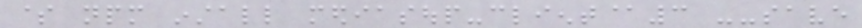$ npm install mediasoup-client@3 --save
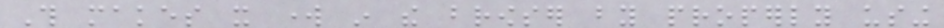This makes it work in the browser by properly using
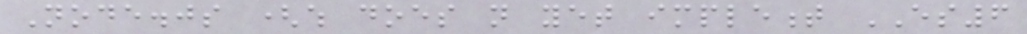Node.js (which does not yet implement ES6
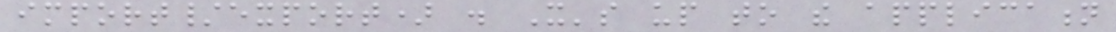import/export) . It's up to the application
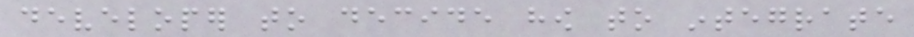developer to decide how to integrate
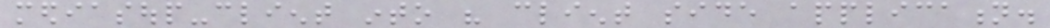mediasoup-client into his client side application.
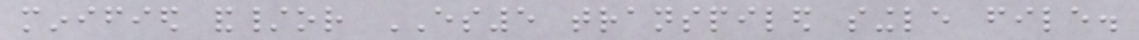minified and/or ES5 transpiled single file.
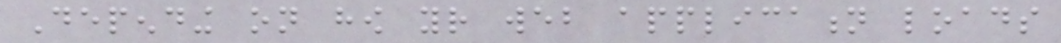Depending on how your web application loads
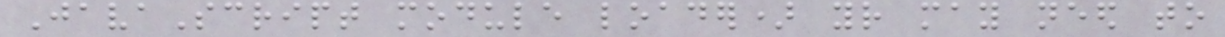JavaScript module loader) your may need to
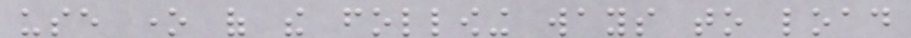use one of the following ways to load
